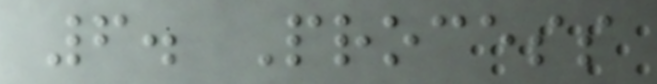6. Process
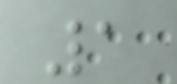1
